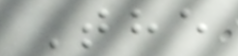The
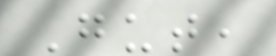Gut,
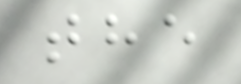the
